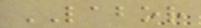LABOR
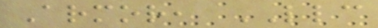Armor, LLC
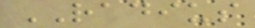RADIUS
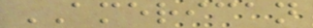AMERICAN
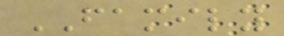FAMILY
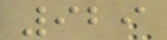929
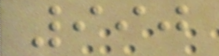990
